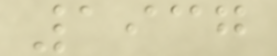1937
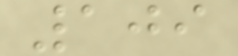109
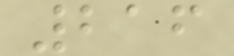216
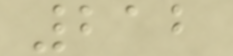212
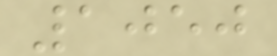1050
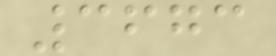3673
